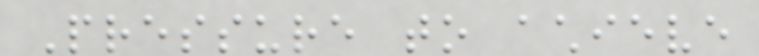Pressure to achieve
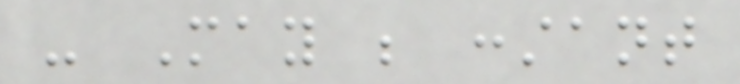- May be constant
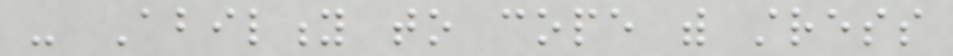- Ability to cope with stress
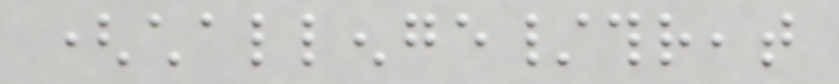(challenge/threat
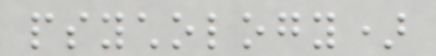psychology)
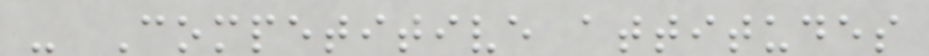- Competitive attitudes
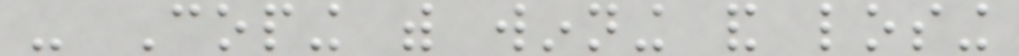- Coping with winning and losing
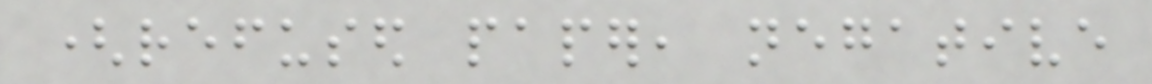(refused paper, negative
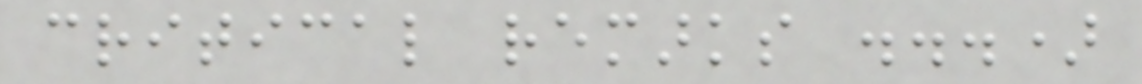critical remarks ...)
